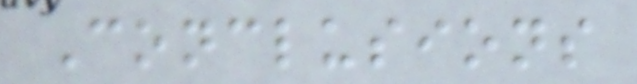Conclusions
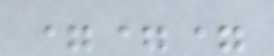===
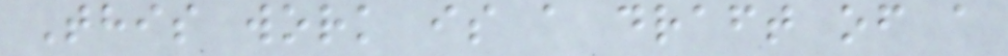This work is a draft of a
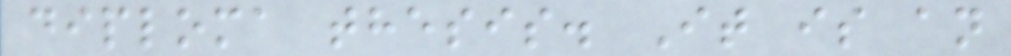diploma thesis. It is an
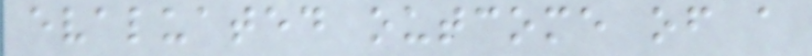evaluated outcome of a
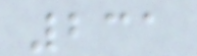231
